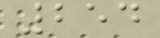254
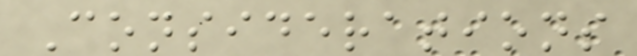Considerations
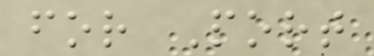for Port
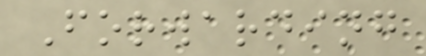Forwarding
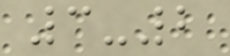3-2
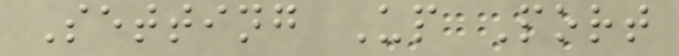Setting Up Port
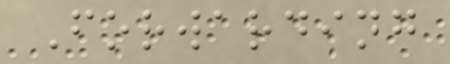Forwarding
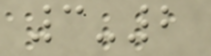3-2
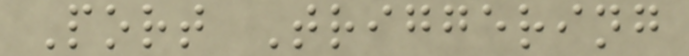Port Triggering
